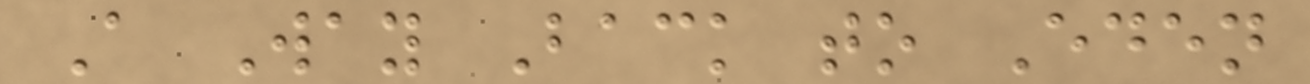A Way Back to Eden
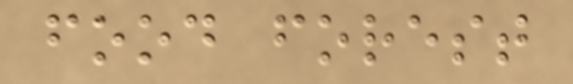food forest
